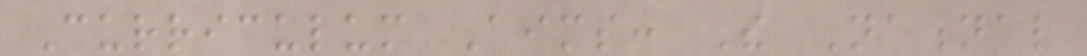Curriculum Aims: The National
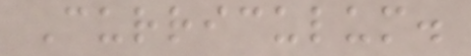Curriculum.
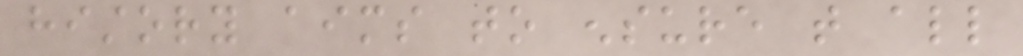history aims to ensure that all
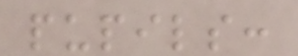pupils:
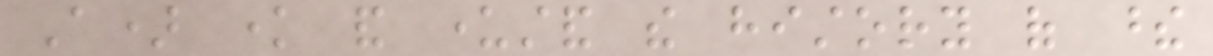A) know and understand the history of these
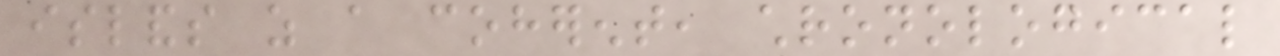islands as a coherent, chronological
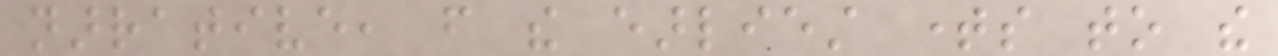narrative, from the earliest times to the
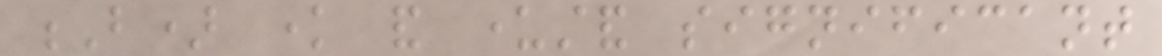B) know and understand significant
